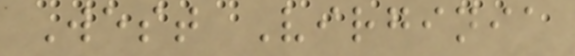West Virginia
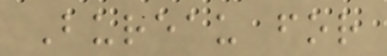Bureau for
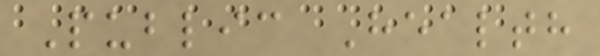Public Health
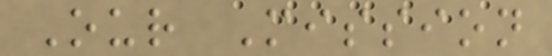Our Mission
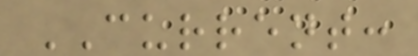CURRENT:
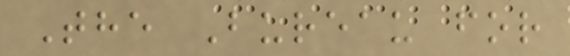The Bureau for
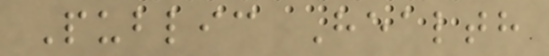Public Health
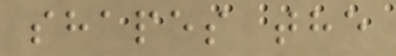shapes the
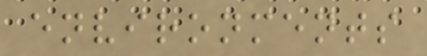environments
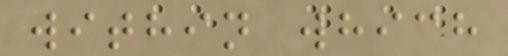within which
